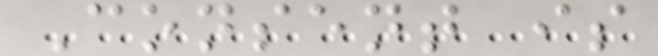Consent is
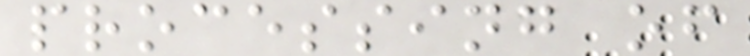processing of
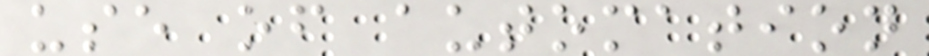use of automation
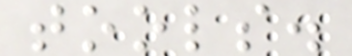tools.
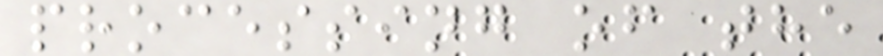processing of the
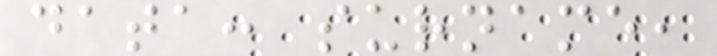data: surname,
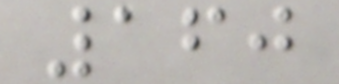160
